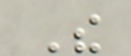The
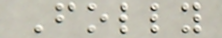Folly
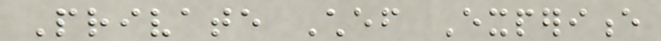Private Chef Experience
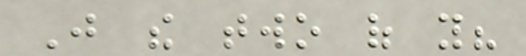Just the two of you?
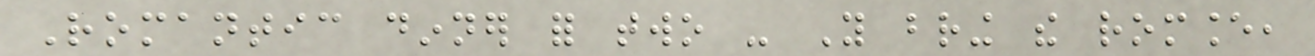Romantic dinner for two - You bring the romance,
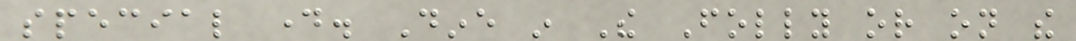special day. Dine in The Folly or on the
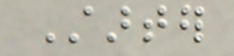Starter
